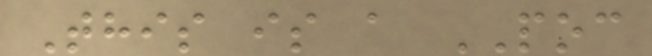This is a POC
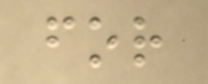for
